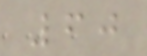60
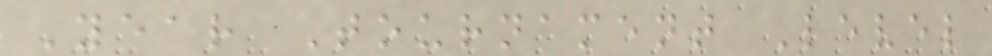Year Tournament Level
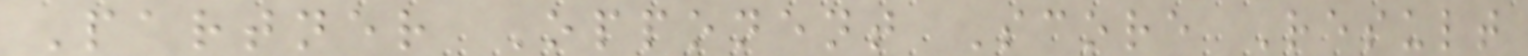Partner Opponent Score Result
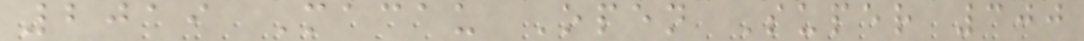2019 Macau Open Super 300
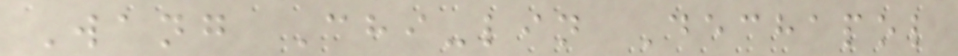Wang Chi-lin Dechapol
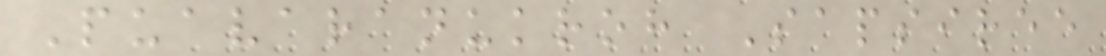Puavaranukroh Sapsiree
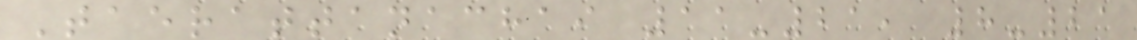Taerattanachai 11-21, 8-21
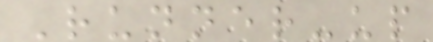Runner-up
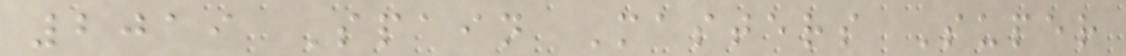2019 Spain Masters Super
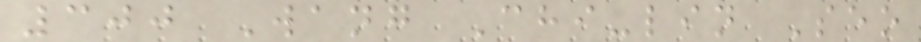300 Wang Chi-lin Seo
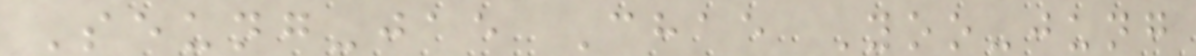Seung-jae Chae Yoo-jung
